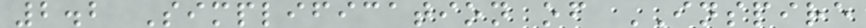2.2 Simplification of INSPIRE
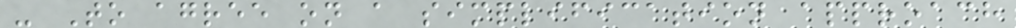- To agree on a simplification approach
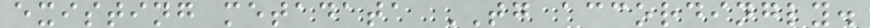existing metadata TG accordingly.
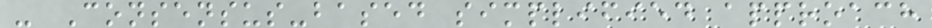- Consensus-based simplified approach
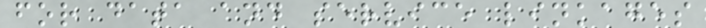for data and service linkages
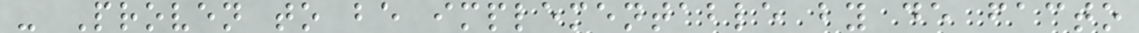- Proven to be implementable by de facto
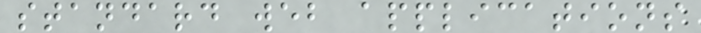standard web applications
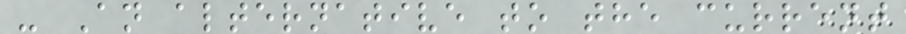- An alternative to the current
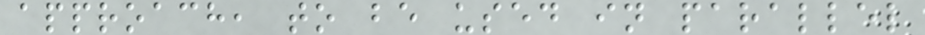approach, to be used in parallel
